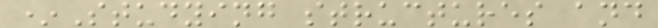*Studying structures and
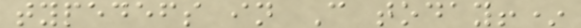typedefs in C today!*
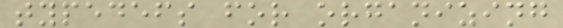typedefs for organizing
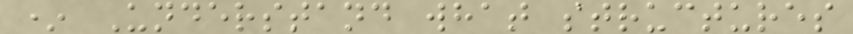* Understand what structures
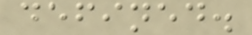defined.
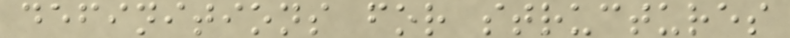definitions for structures
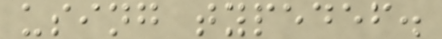using typedef.
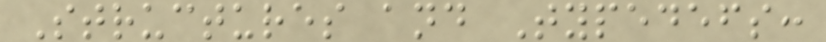Structures and Typedefs:
